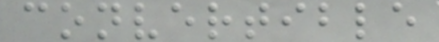convertible
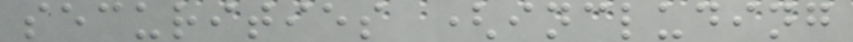securities (including
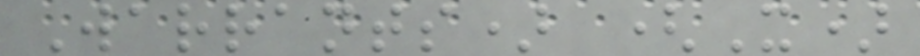Warrants) (X)
